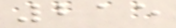215
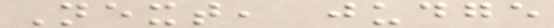Next, judge
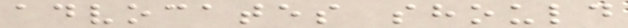advocates should
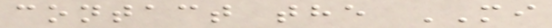contact the MI
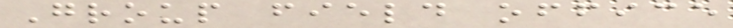Group field office
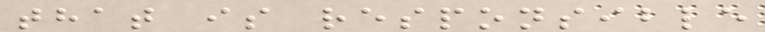that is responsible
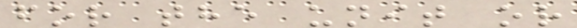for the unit or
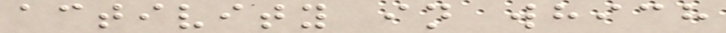activity in which
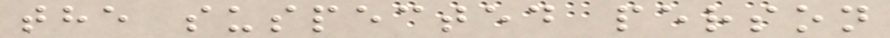the suspected person
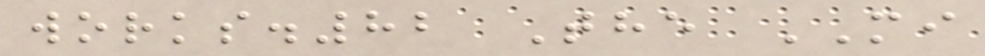works.82 The MI
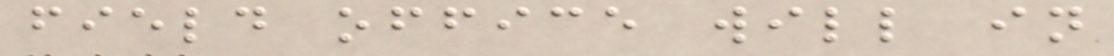field office will in
